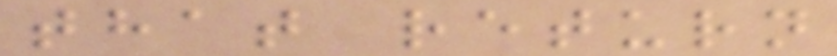that return
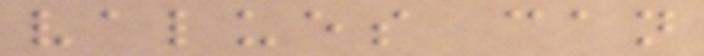values can
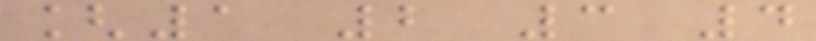[1 2 3 4
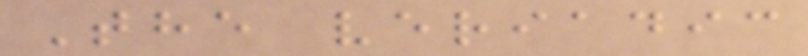The veriadic
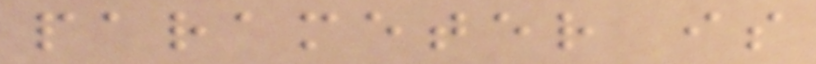parameter is
